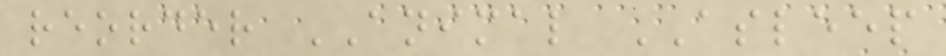reorder ANIMAL ASLEEP
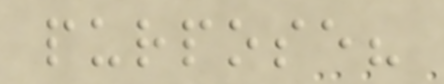purpose?
